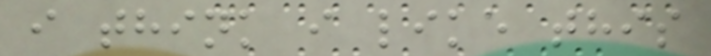i think i like this
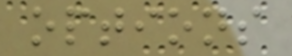options
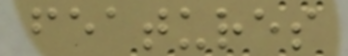features
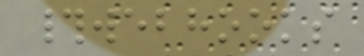#webhooks
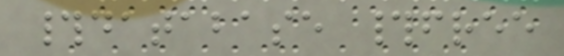#database #free
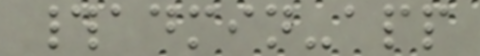#admin-app
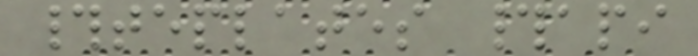#teplates #api
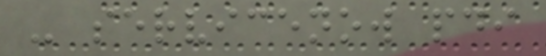- servicenow pdi
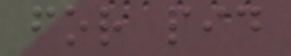for pid
